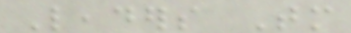Leaders Tomorrow
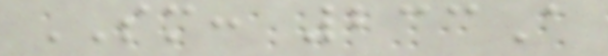SM: 233A
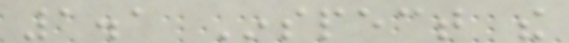1.1 Inspect the
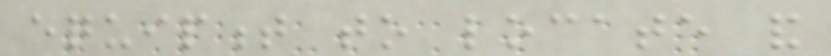equipment to locate and
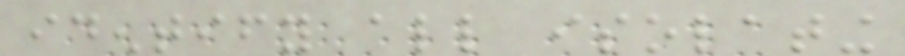identify all isolating
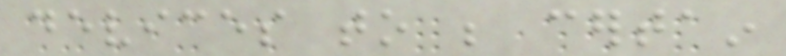devices to be certain
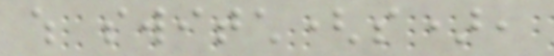which switch(s),
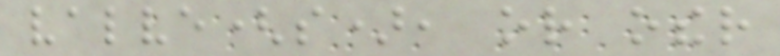valve(s), or other
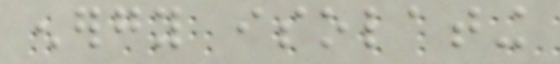energy isolating
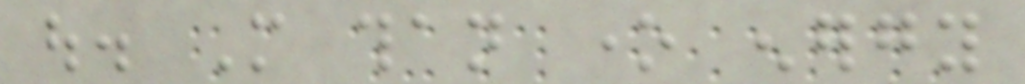out. More than one energy
